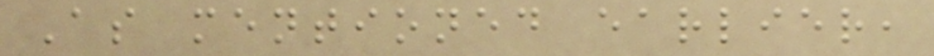As mentioned earlier,
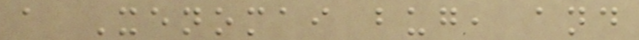a Xenomai bug, and
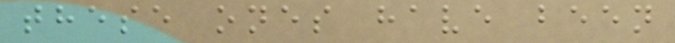these ones have been
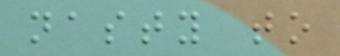nasty to
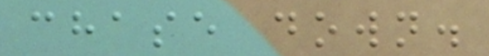chase down.
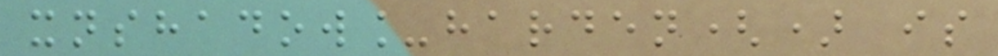xnshadow_harden() is
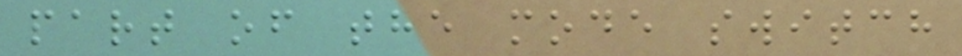part of the mode switch
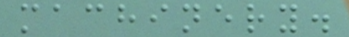machinery.
